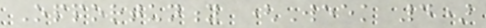Opportunity (Week 4)
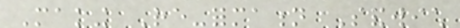Making Re-formation Sandwich
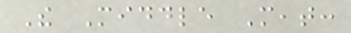The Middle Meat:
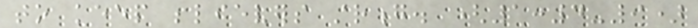to keep believers strong. (1:4-9)
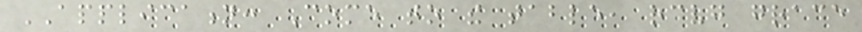APPLICATION: Come to the table, receiving grace
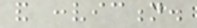and conviction.
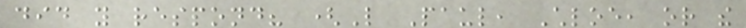did you respond? (Like Paul, Chloe, or the
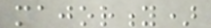majority)
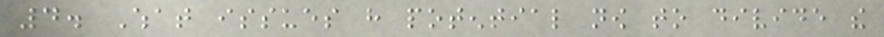4. What issues have potential now to divide the
